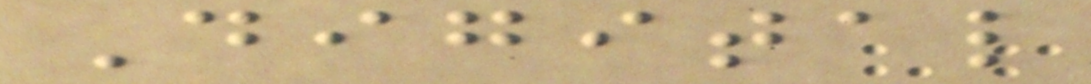Digital
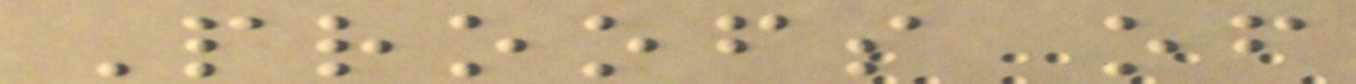Proofs of
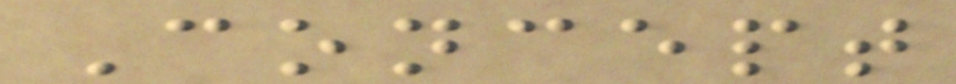Concept
